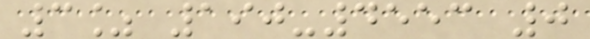3% 190-4553 0
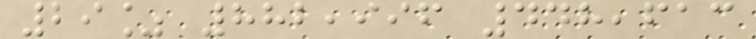29% 882,996 448,613
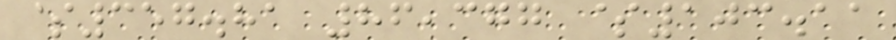$357.81 86,377 $103.11
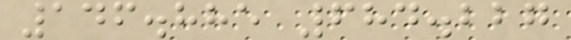146.885 684.227
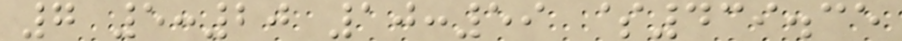7 5:20 10:59 $439.35
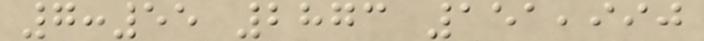7:55 2873 151,990
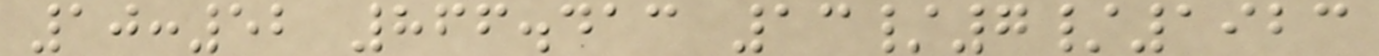10:52 866.413 13/7/1923
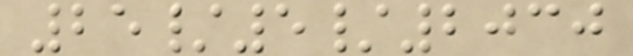25/5/2030
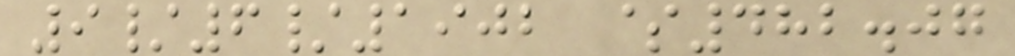9/6/1902 $482.07
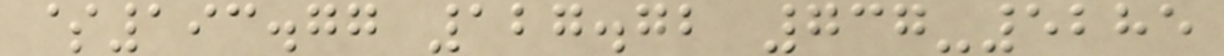$193.77 127.72 737-5285
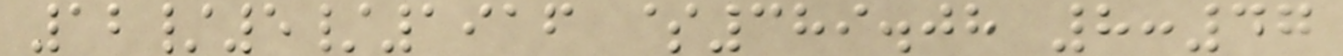12/5/1916 $389.08 8:47
